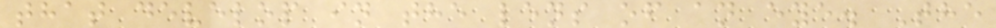that develop in the lens of an eye. The
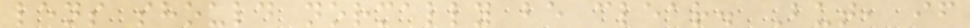lens should normally be clear. But, if
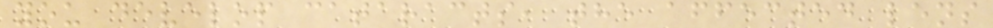you develop cataracts, the affected lens
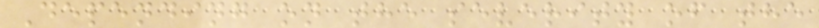Depending on the severity of the
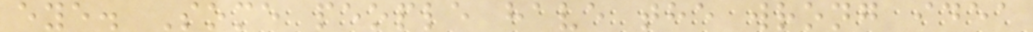eye. Some people have the wrong idea
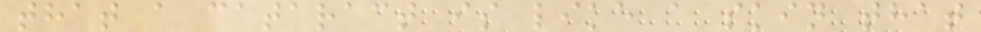that a cataract is like a skin that
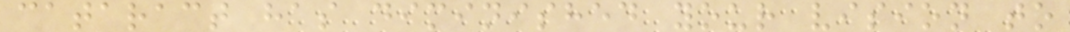cataract has diminished your vision to
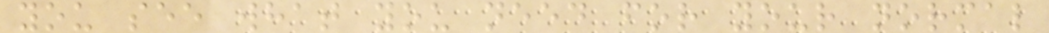you see what you need for your normal
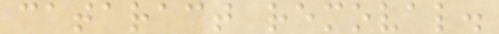cataract removal.
